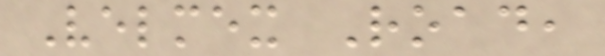Velmex Road,
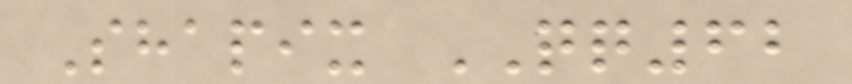Shapix QQ62
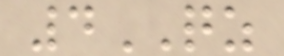4QZ
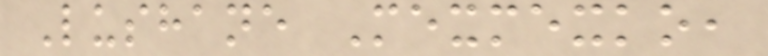Lushane Mexmexko,
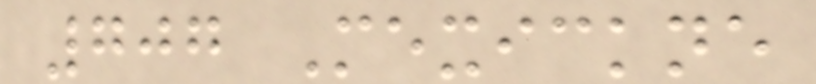707 Mexickne
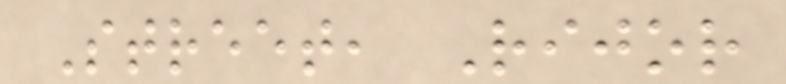Street, Rijor
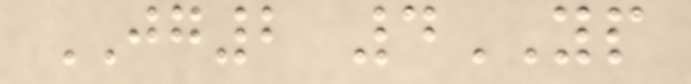JG2 4YP
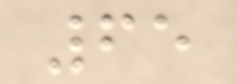65
